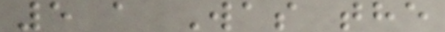5 a Was the
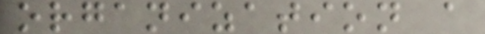organization a
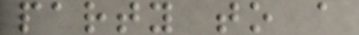party to a
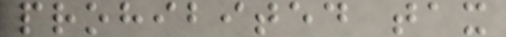prohibited tax
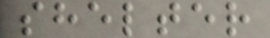shelter
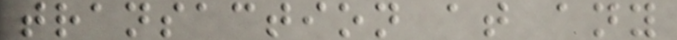transaction at any
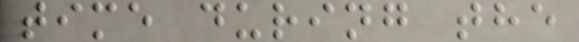time during the
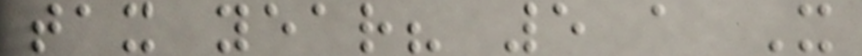tax year? 5 a X
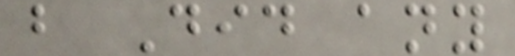b Did any
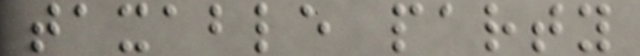taxable party
